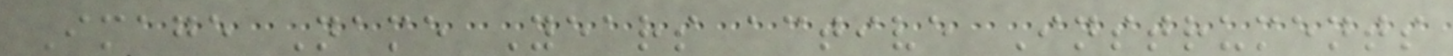Image Name Years active Instruments
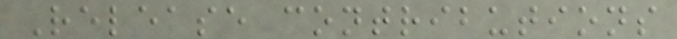Release contributions
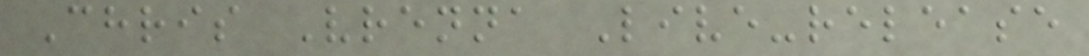Chris Vrenna Live-release
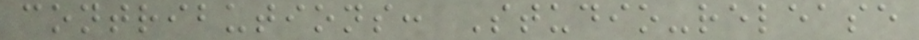contributions: Studio-release
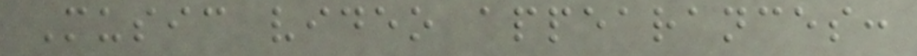Music video appearances:
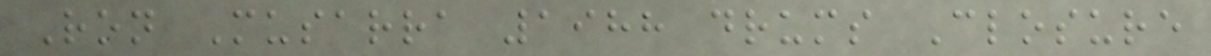Ron Musarra 1988 drums Closure
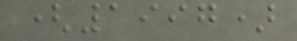(1997)
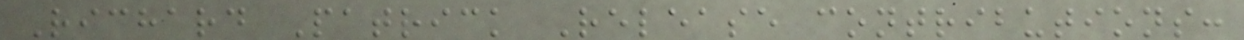Richard Patrick Release contributions:
